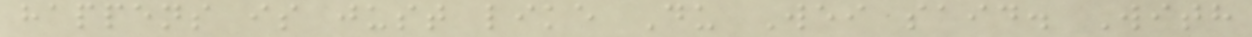happens is just like Du Wei said. With
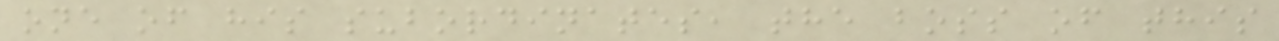one of his subordinates, the boss of this
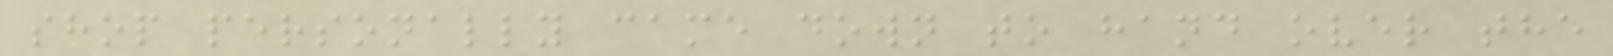shop personally came down to hand over the
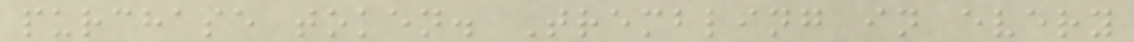purchase token. Trembling in every
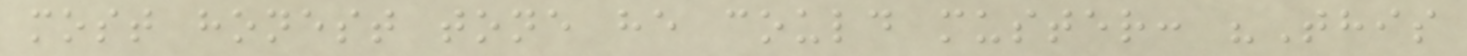most honest tone he could muster: "This
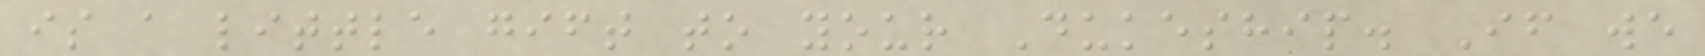is a little gift to your Dukeship. If we
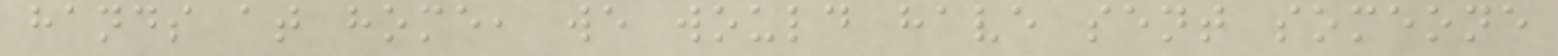hands at home, we would have sent someone
